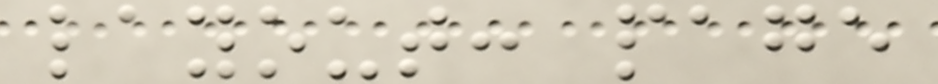layout: page
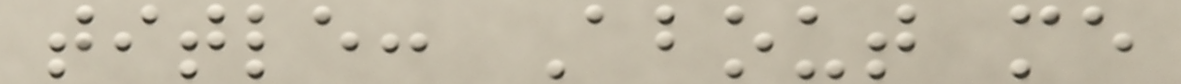title: About me
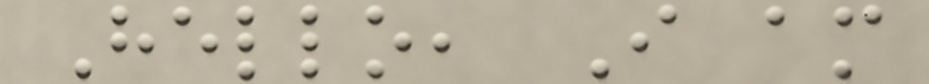Hello, I am
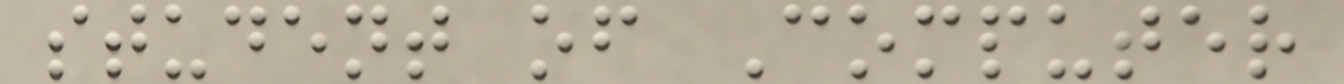student of Computer
